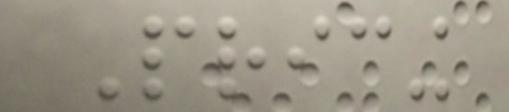Pricing
